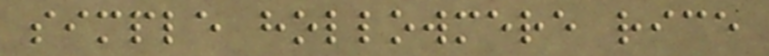simple hollowmere rice
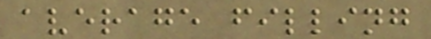average filling
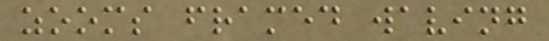zooms framed waving
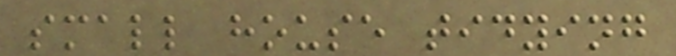small house tidying
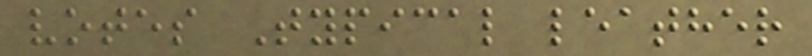votes Typical leather
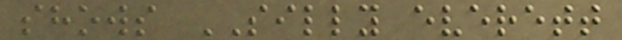shows SILLY everett
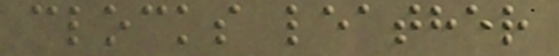clocks leather
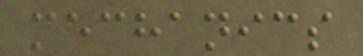mechanics
